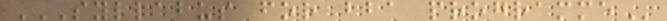SYLLABUS FOR BBA PROGRAMME
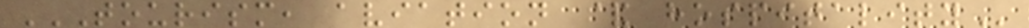TOURISM, AVIATION & HOSPITALITY
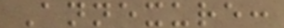Annexure:
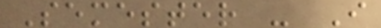Semester - I
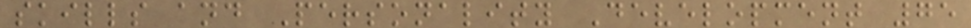skills and Personality Development 75
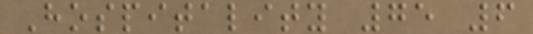Hospitality 75 6
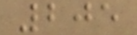205
